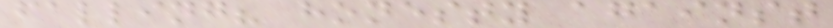falling? honesty against
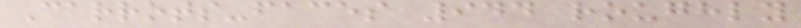Carrots-faces 944 roughly
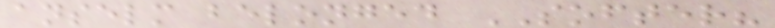anselm belonged SOFTER?
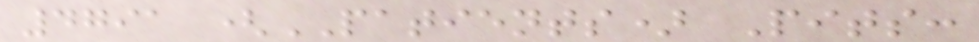4791 (PATIENTS) Pits:
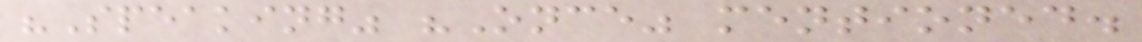"Speaking" "Once" mentioned.
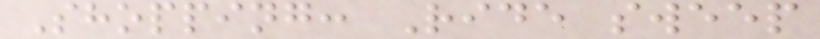Shopping: Ride sweep
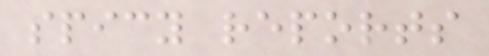spicy reports
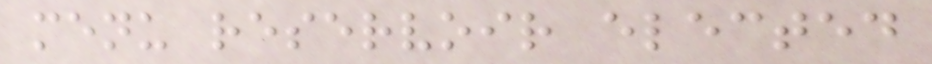menu reservoir elected
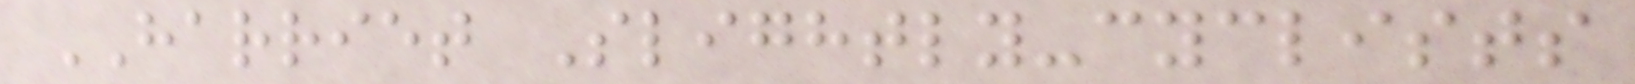HARRIET Slightly-cyclists
